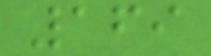169
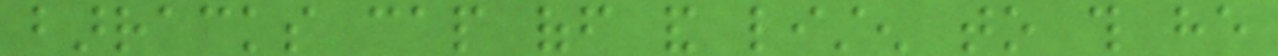barracks cap off and listen to this he
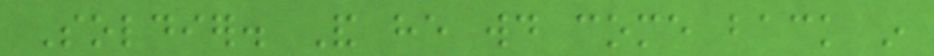Soldier. And he would come back in
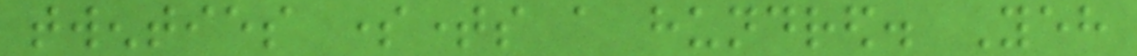twenties sometimes a hundred. Yeh
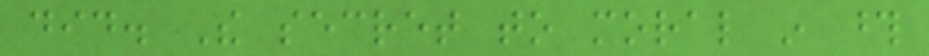did. The secret to moral in those
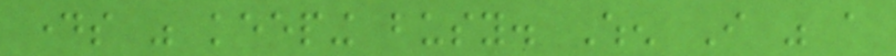days was keeping busy. When I was a
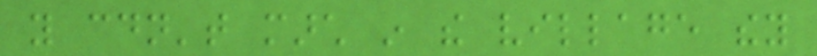you couldn't march in the village they
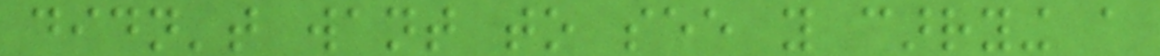didn't want to see you carrying a
